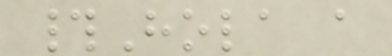#Hola a
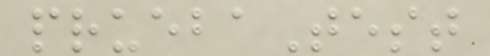pruebaTest
